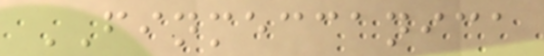FINMECCANICA
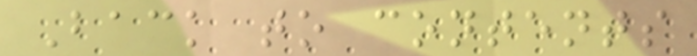Back to contents
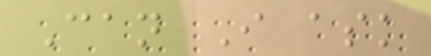Can I ask
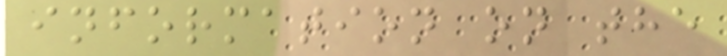information on the
